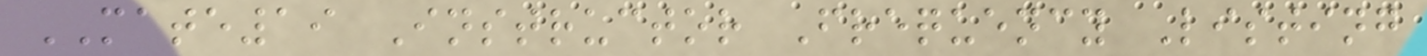MATE19 Instructor Frequency Listing
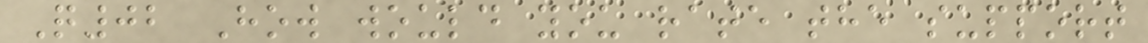Q02 How would you rate the support
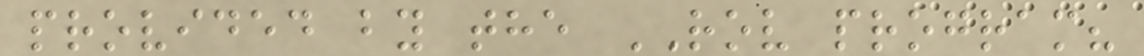provided by the ROV program?
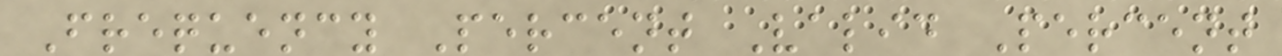Frequency Percent Valid Percent
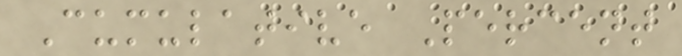Cumulative Percent
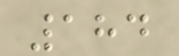184
